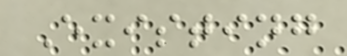Existing
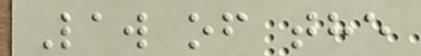Law of the
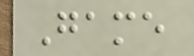Game
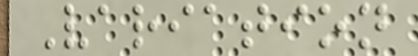Variation
